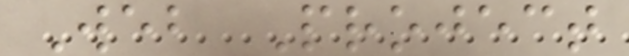Web Project
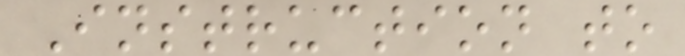Instruction to
